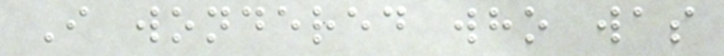I wondered who was
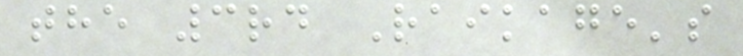the 3rd Raikage's
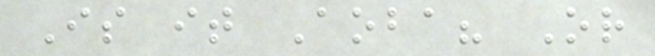Is it Aoba? Or
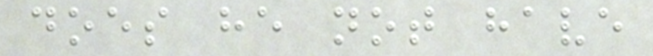does he not have
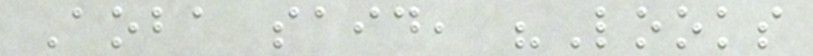Aoba said, "Looks
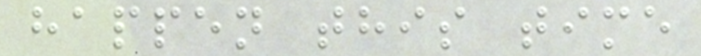happen this time
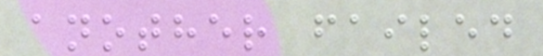another failed
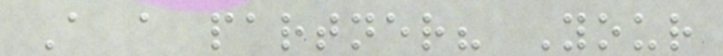A a partner? Your
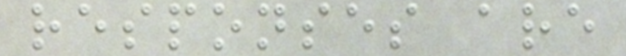responses are
